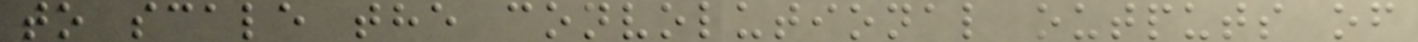to scale the convolutional outputs of
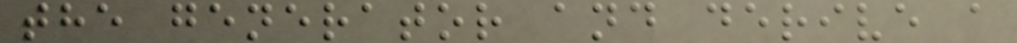the generator and derive a
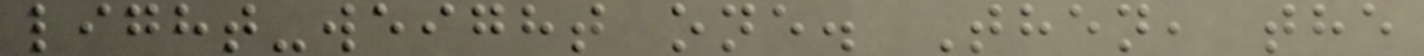light-weight one. Then, the
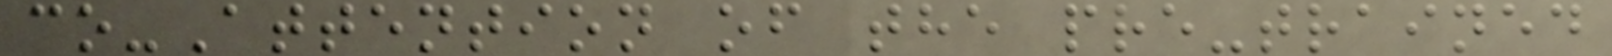co-Attention of the pre-trained
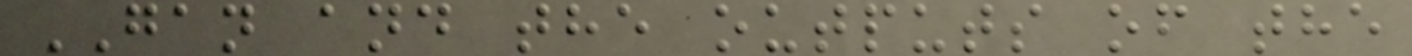GAN and the outputs of the
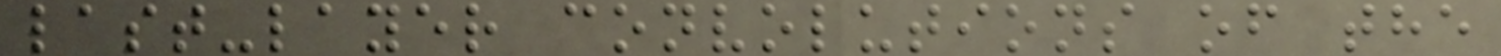last-layer convolutions of the
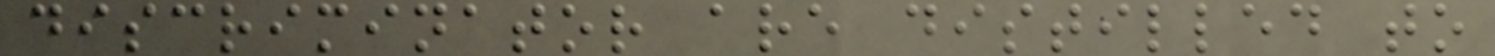discriminator are distilled to
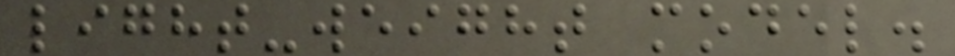light-weight model.
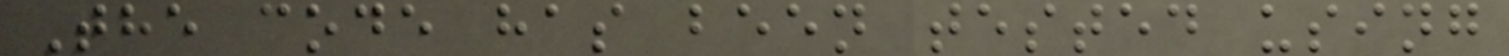The code has been tested using
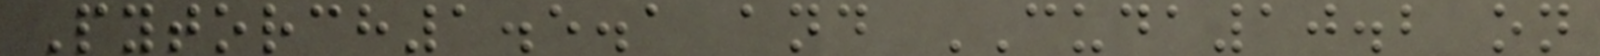Pytorch1.5.1 and CUDA10.2 on
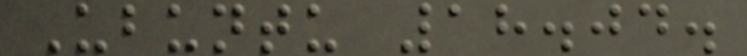Ubuntu 18.04.
